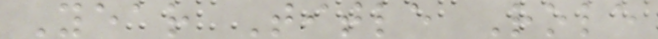Year Title Role
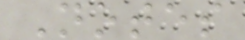Notes
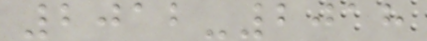2012-2018
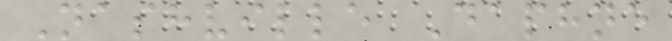Nashville Daphne
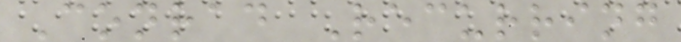Conrad Recurring
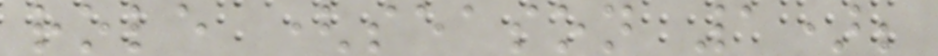role (season 1);
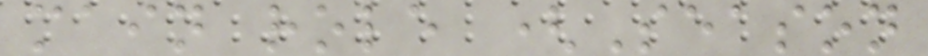main role (Season
